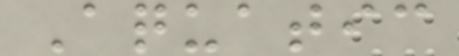Aquatic
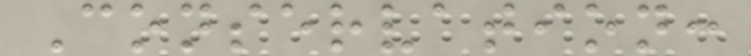Conservation:
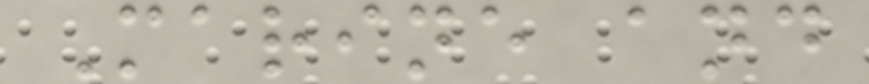Marine and
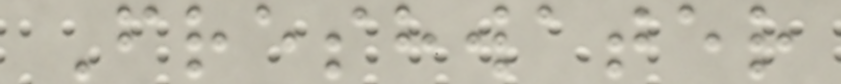Freshwater
